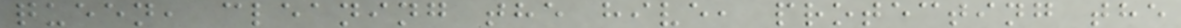queen, cleaning the hive, protecting the
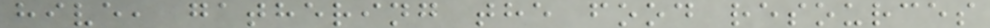hive, gathering the food resources
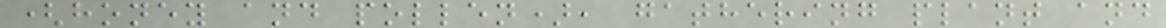(honey and pollen), gathering plant and
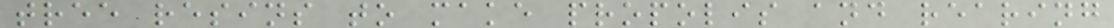tree resins to make propolis and rearing
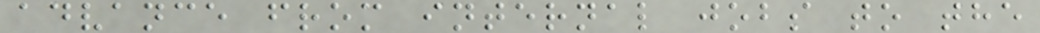advance from internal jobs to the
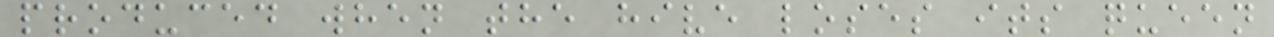produced when the hive loses its queen
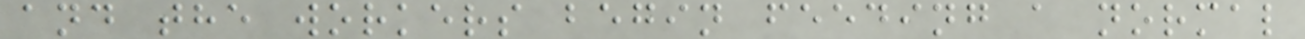and the workers begin feeding a normal
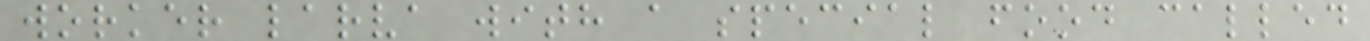worker larva with a special food called
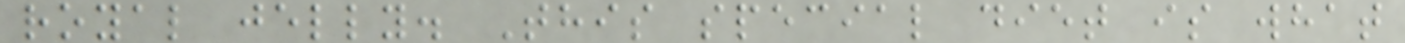royal jelly. This special diet is what
